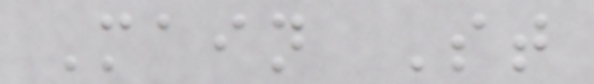Main St
